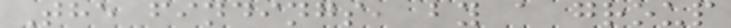The findings, by a group
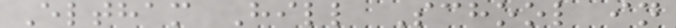Eltham Hill School in
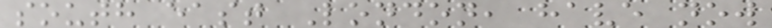south east London, have now
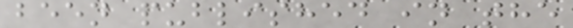been published in the
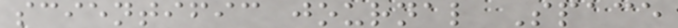scientific journal Space
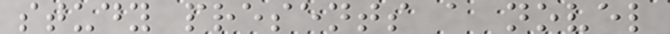study presents a novel
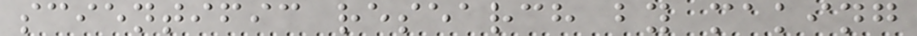scientific research by making
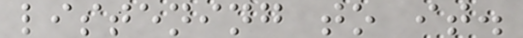listening to it.
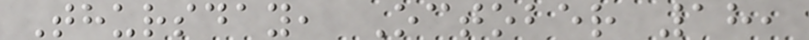Thursday, October 18,
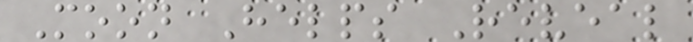Moon Helps Reveal
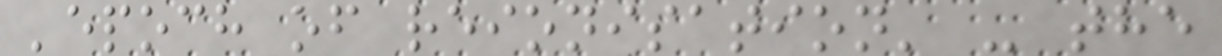'epoch of reionisation' - the
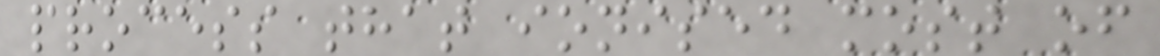process that ionised most of
